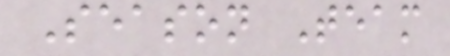Season Team
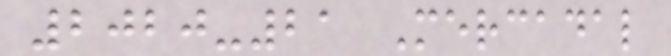2020-21 Mercadal
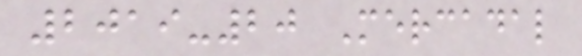2019-20 Mercadal
